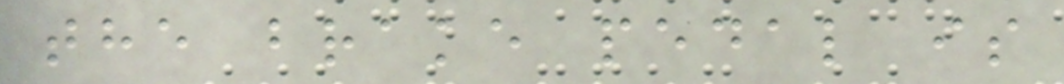the brake pedal is
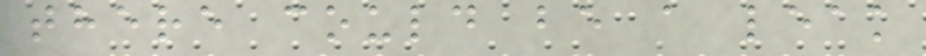there could be a leak
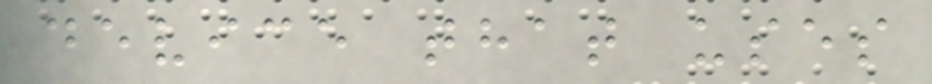device that uses
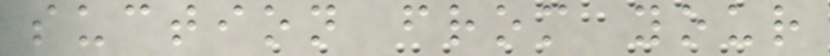suction from your
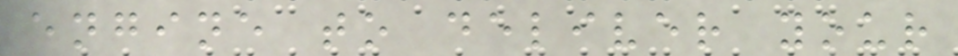engine to deliver your
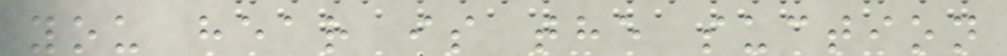you hear is the suction
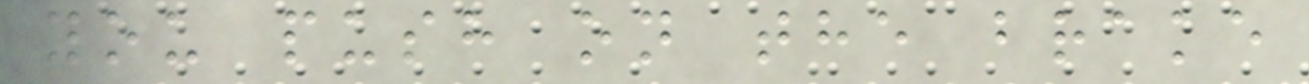you push on the brake
